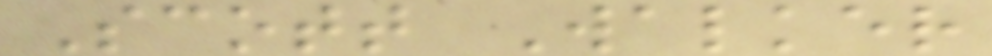Scott Walker
